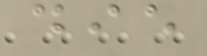die
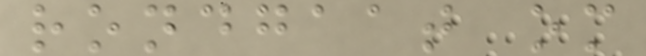rondgaat om
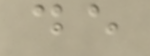de
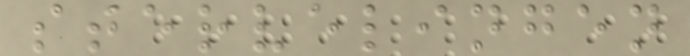stervelingen
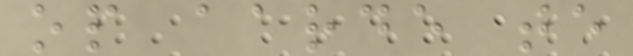op aarde te
